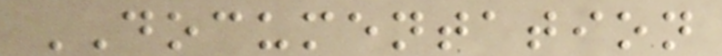DOCUMENTATION
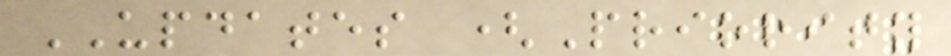UPDATES (Priority
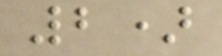2)
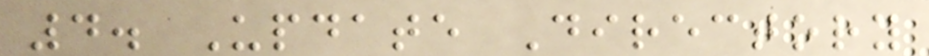4. Update Directory
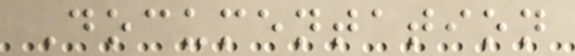Documentation
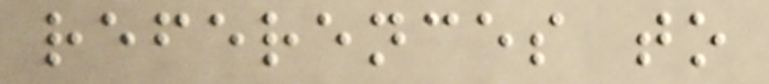references to
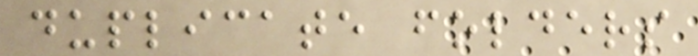duplicate folders
